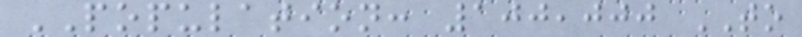POPULATION: 100,000 TO
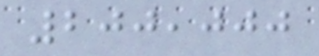200,000
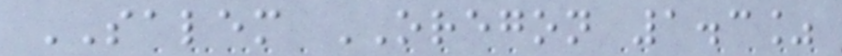SALEM OREGON 1.3%
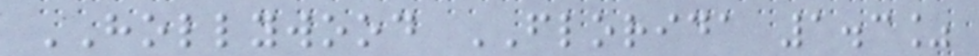HOLLYWOOD FLORIDA 1.3%
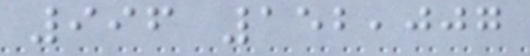996 152,007
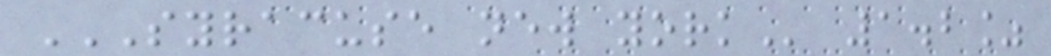SYRACUSE NEW YORK 1.2%
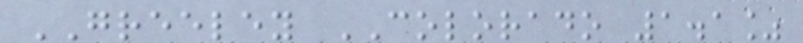GREELEY COLORADO 1.1%
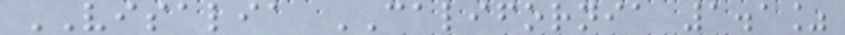VISALIA CALIFORNIA 1.1%
